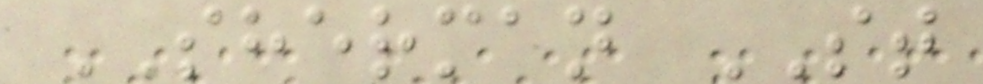SHERMAN ST
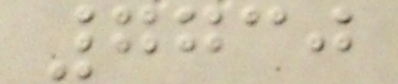7730
